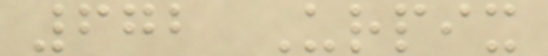672 Urpix
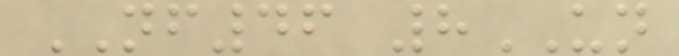NF46 8UN
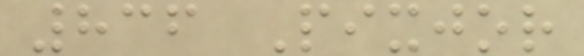836 Pixjor
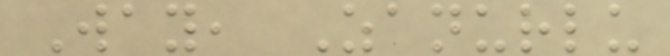Way, Zanurlu
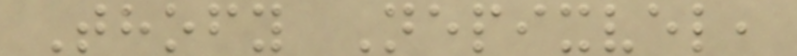Thofy Nepixvel,
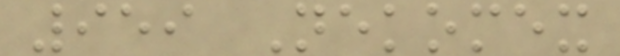959 Nekomex
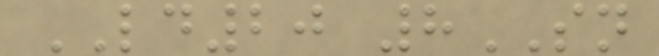LD20 8SN
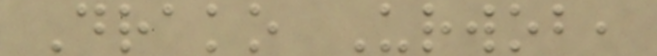Drako Urwob,
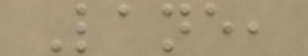Lane,
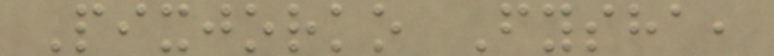Pixjorko Fysha,
